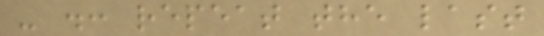- .: repeat the last
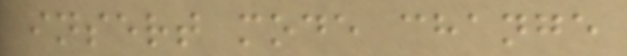insert mode change
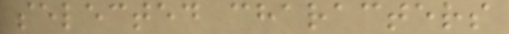selected characters
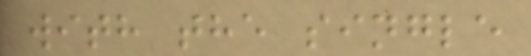with the single
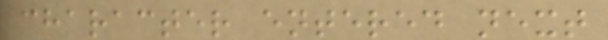character entered next
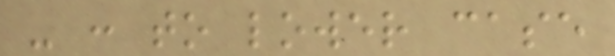- : to lower case
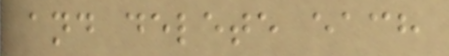and delete each
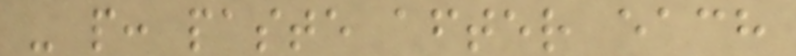- p: paste after each
